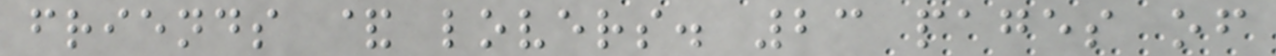friends & lovers. 23 pages of
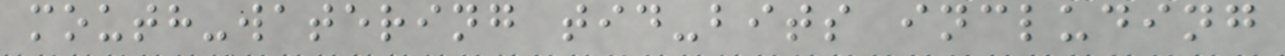mouth-watering tid-bits including
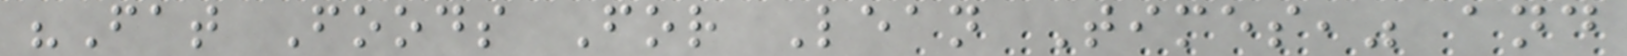"Fat Foods For Lean Times," and
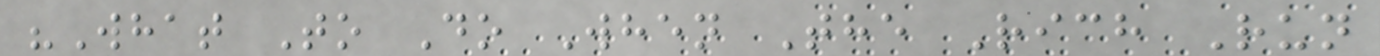"What To Do When The Rich Run
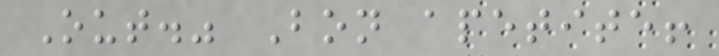Out." Bon apetite!
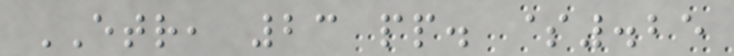ETR, 23 pp. $.25
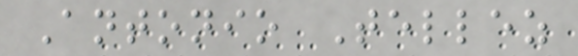Antonio Tellez
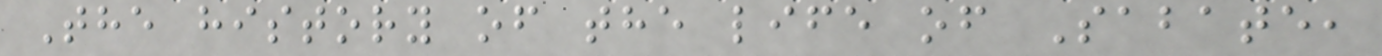The history of the life of Sabate,
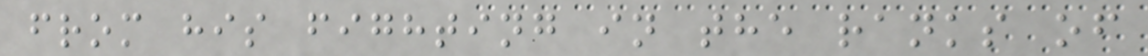from his fighting in the ranks of
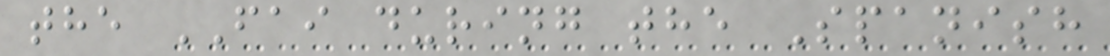the FAI during the Spanish
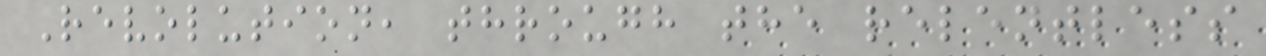Revolution, through the relentless
